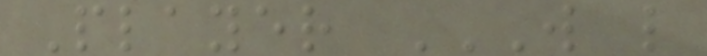Player W L
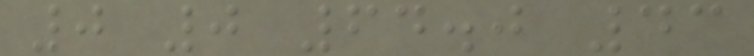0 0 64.0 43
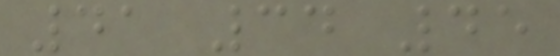41 34 45
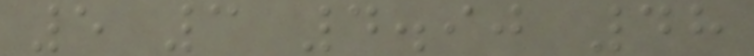5 3 4.90 48
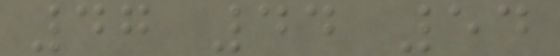47 44 54
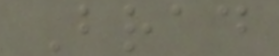Brad
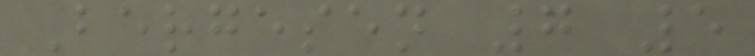Bergesen 7 5
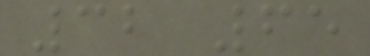32 65
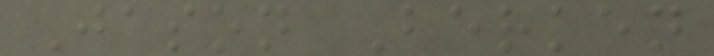Jason Berken
